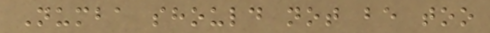Numba should not be too
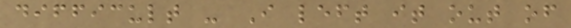difficult - I left it out of
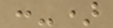:-)
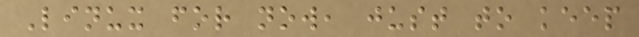Linux for now, just to keep
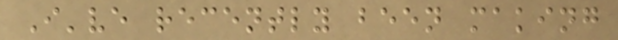I've recently been making
